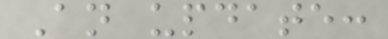An update:
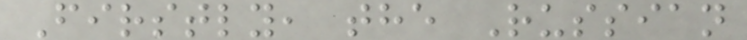Firstly, the Russian
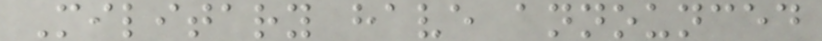Military have announced
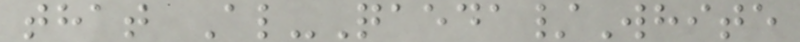that Al-Qaeda/White
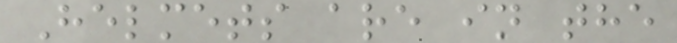Helmets are in the
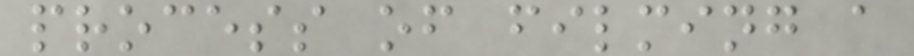process of filming a
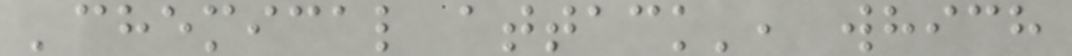'chemical attack', which
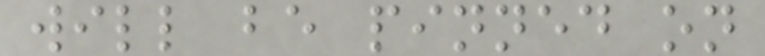will be pinned on
